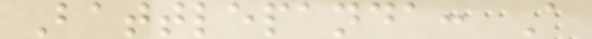Battlepanda: A
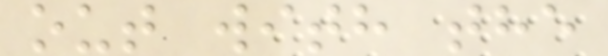out with the
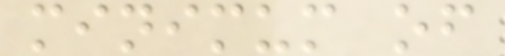minimum of
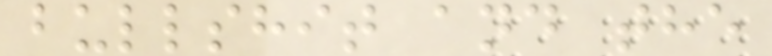bullshit and the
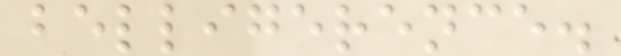belligerence.
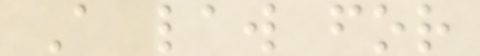A law for
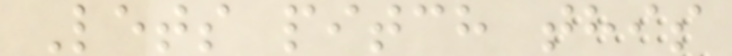Lets pitch this
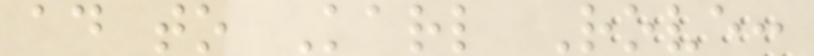ad to Karl Rove:
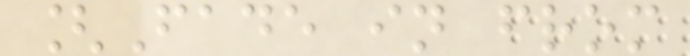[Fade in from
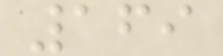169
